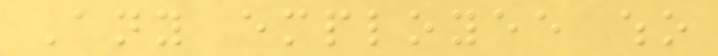Any employee who
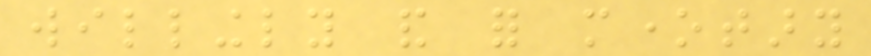willingly and for monetary
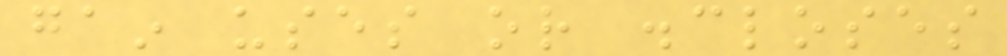gain uses or discloses
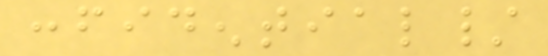confidential/
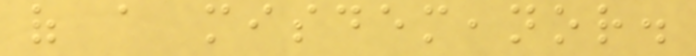of a misdemeanor.
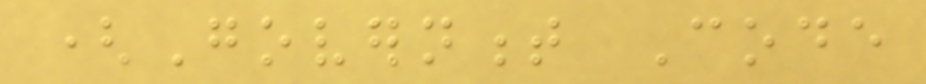(Government Code
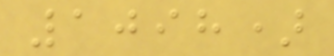1098)
